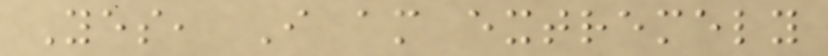Yes, I am extremely
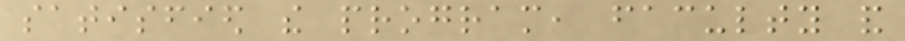satisfied the program, faculty and
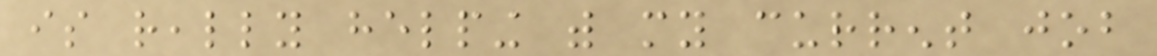is really helping with my current job
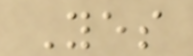Yes
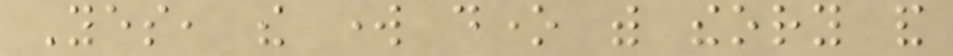Yes, the work done with theory and
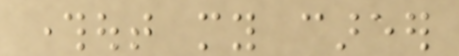throughout my career
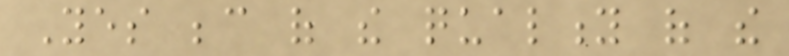Yes because of the quality of the
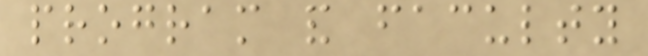program and faculty
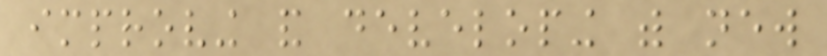improving and developing with new
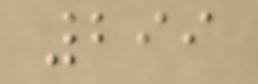299
